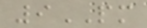9PM
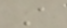A
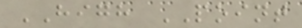HIGH POINT
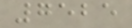7525
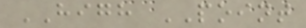HIGH POINT
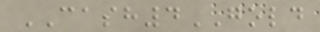CASH4GOLD
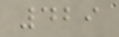429
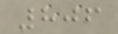806
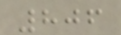806
